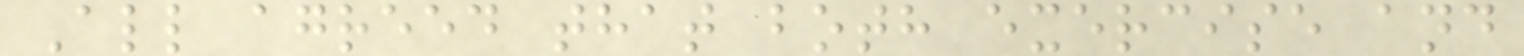All agreed that both exercise and
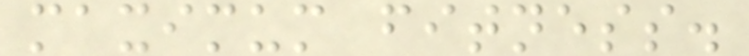maximum fitness.
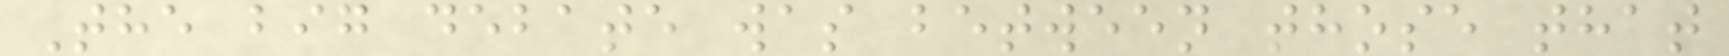The big debate was between those that
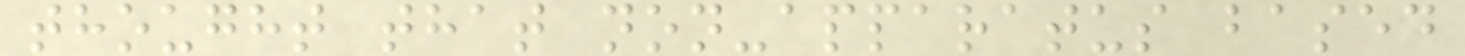thought that non-apparatus based
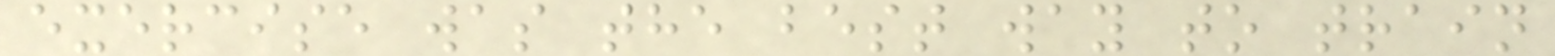exercise was the best way to train
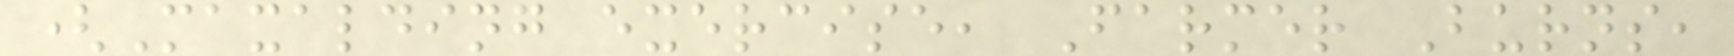(Maxalding exercise, Farmer Burns,
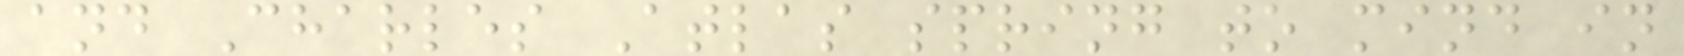and Charles Atlas spring to mind in
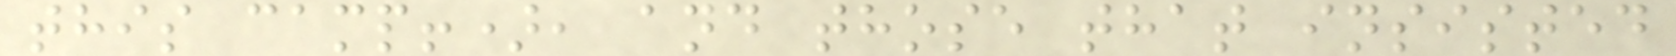this camp!), and those that insisted
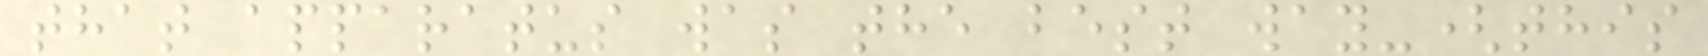that apparatus was the best way-(this
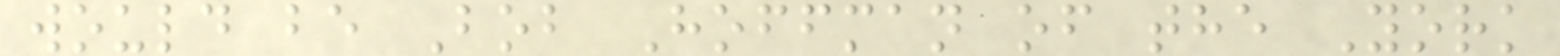would be Bob Hoffman of the York
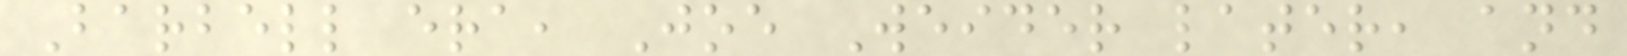Barbell era, Joe Weider later, and
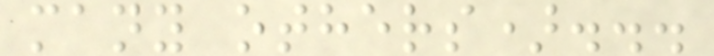many others)...
